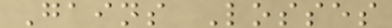Gains Losses
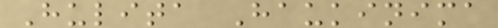Hulita Haukinima
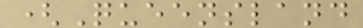(Queensland
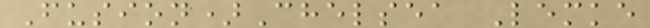Fusion)Chelsea Lemke
